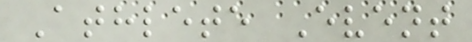Athlete Event
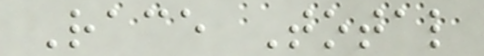Race Total
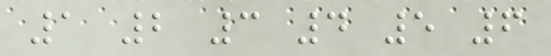1 2 3 4 5 6
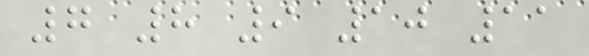7 8 9 10 11
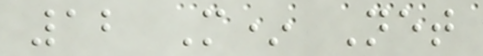12 M* Net
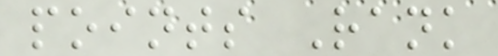points Rank
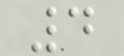4
